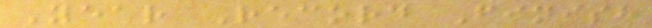Year Record Finish
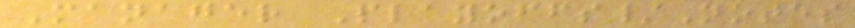Manager Playoffs/Notes
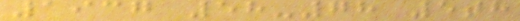1937 58-78 5th
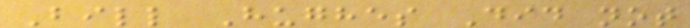Bill Hughes Did not
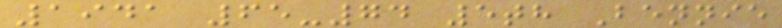1941 65-74 5th Bennie
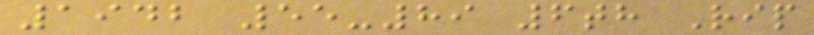1942 55-89 6th Rip
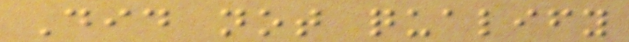Did not qualify
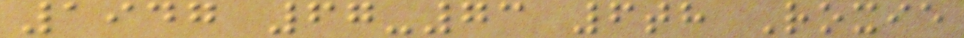1947 67-73 6th Roxie
